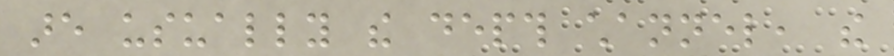are usually the depth channel, the
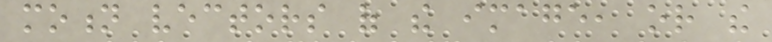motion vectors of the image, or the
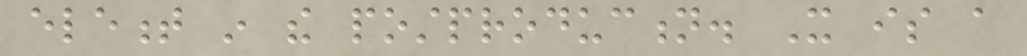element in the postproduction. It is a
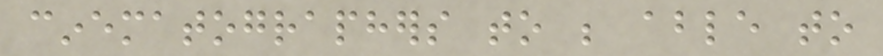cinematographers to be able to
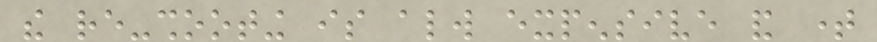the re-shooting is always expensive and time
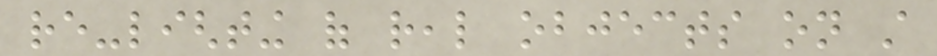re-lighting of real objects on still
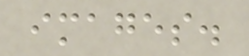images.
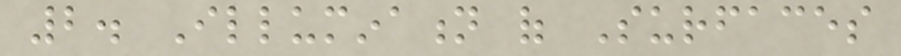2. Illumination of Surfaces
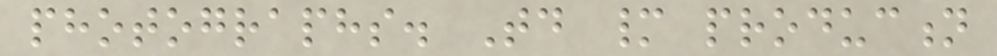photographs. Today many production
